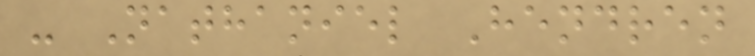- Nathaniel Hendren
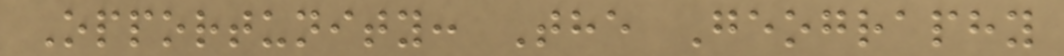Opportunity: The Geography
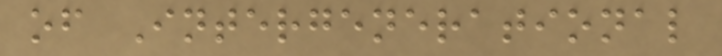of Intergenerational
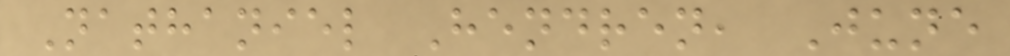Nathaniel Hendren, June
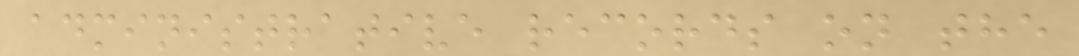administrative records on the
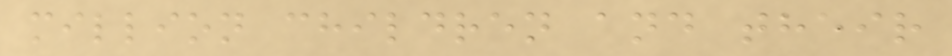million children and their
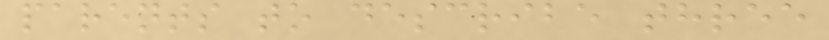parents to describe three
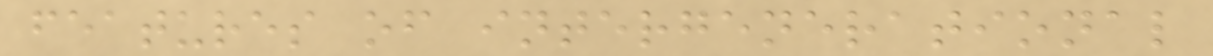features of intergenerational
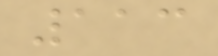113
